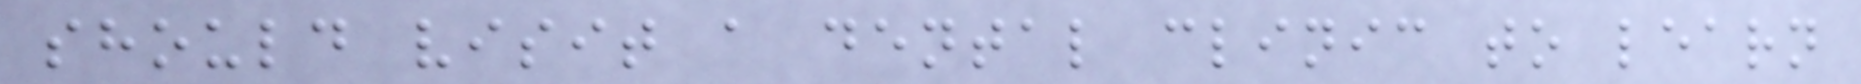should visit a dental clinic to learn
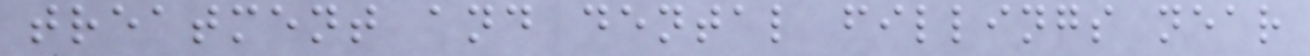treatment and dental fillings near
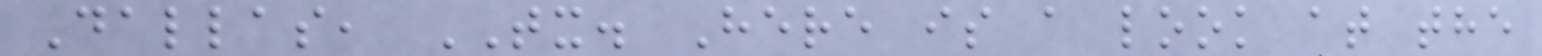Dallas, TX. Here is a look at the
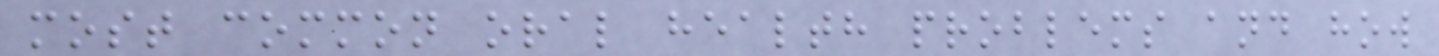most common oral health problems and how
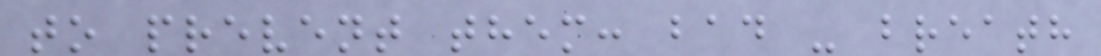to prevent them: bad - breath
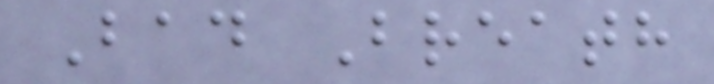Bad Breath
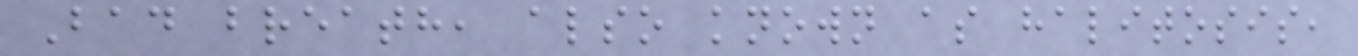Bad breath, also known as halitosis,
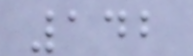142
